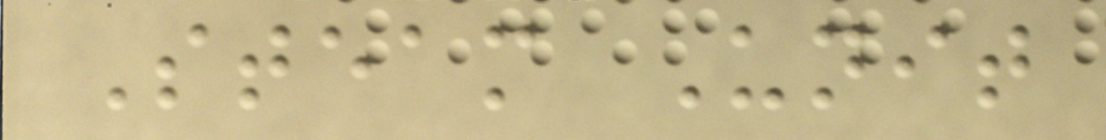Steam Unit
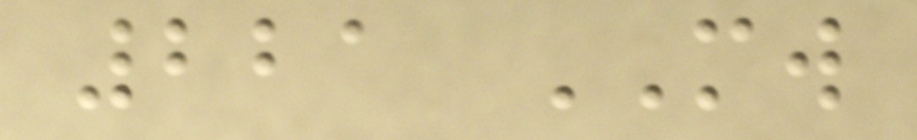221 MW
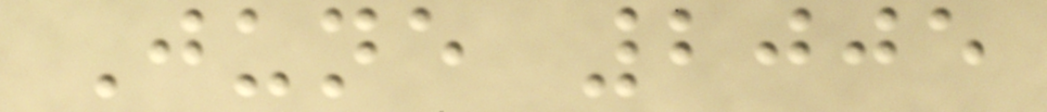June 2005
